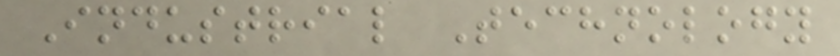Industrial Technology
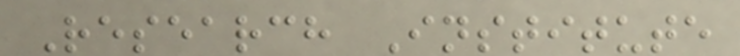Research Institute
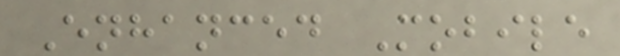Enhanced Mobile
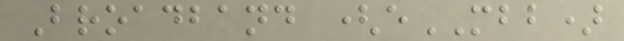Broadband (eMBB)
